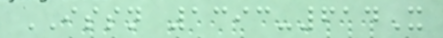ISSN 1393-614X
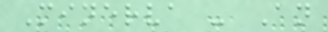Minerva - An
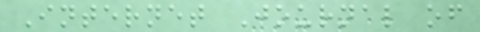Internet Journal of
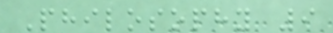Philosophy 9
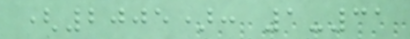(2005): 1-31
